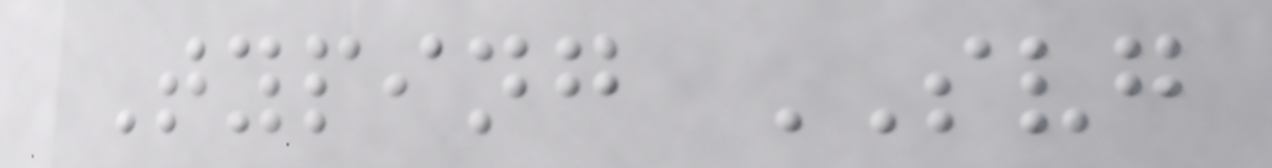Typing SVG
